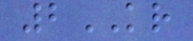2KR
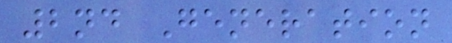2nd Generation
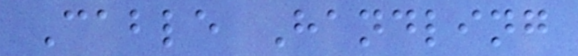Cable Handling
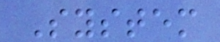System
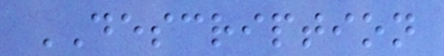DESCRIPTION
